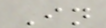In
